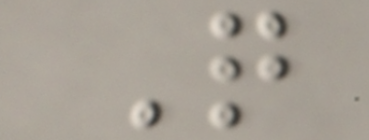Q
